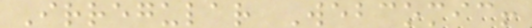Irregular Webcomic!
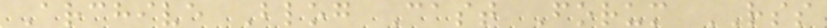Archive Blog Cast Forum RSS
